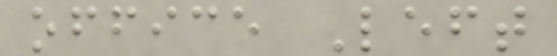office Left
